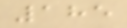185
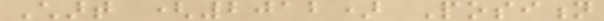Chart (2012) Position
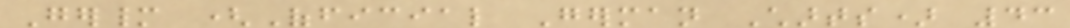Germany (Official German Charts) 43
